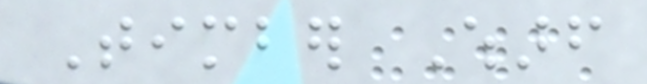Timber Wharf
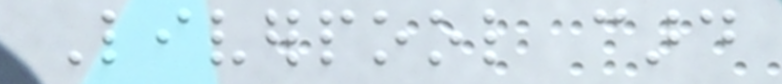Liverpool card
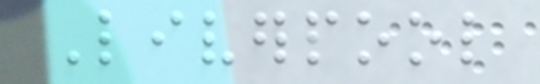Liverpool
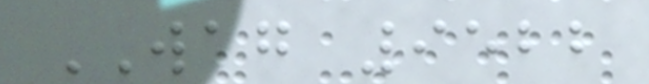WAG 9522
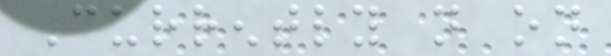Currently not on
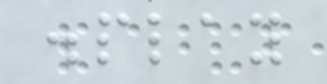display
